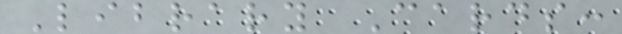Library Cards:
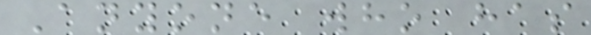Anyone who has
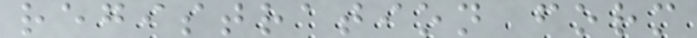registration form
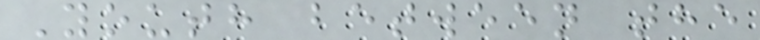Youth between the
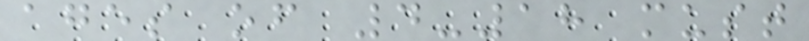ages of 4-18 must
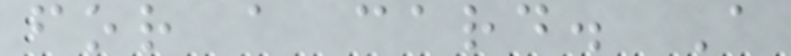for a card. A
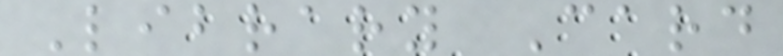Library Card
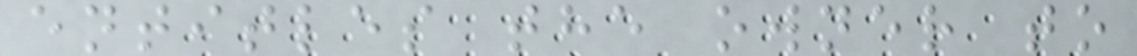entitles the owner to
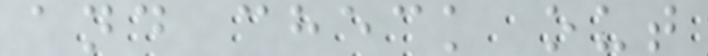and check out
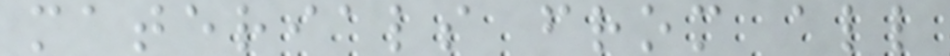materials from all
